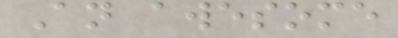An awesome
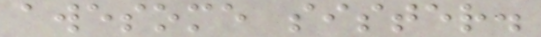awesome sister.
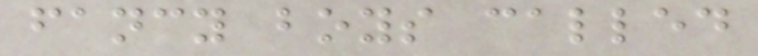fancy boys called
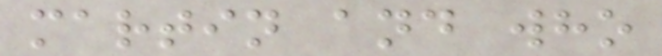martin and who
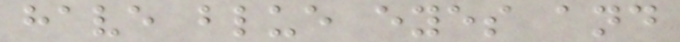have blue eyes and
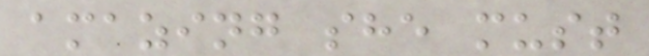amazing she must
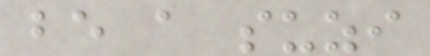be a suzi
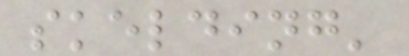skelding'
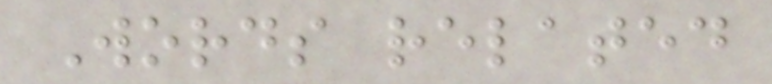Words related
